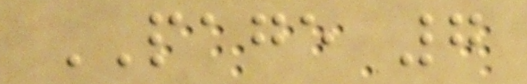PAGE 7
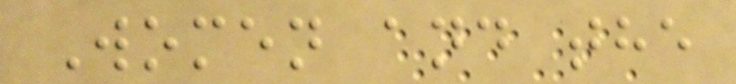Women and the
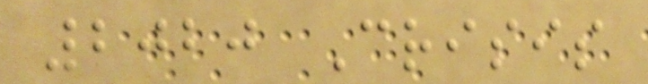2020 Crisis
